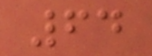64
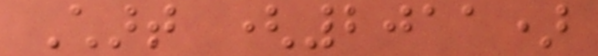Chart (2011)
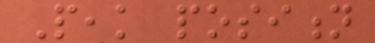Peak position
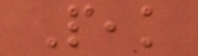Peak
